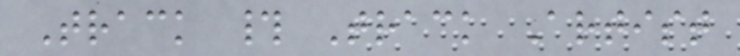Track # Track Artist
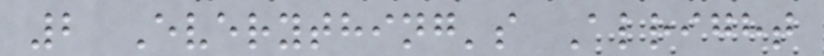2 Everything's Alright
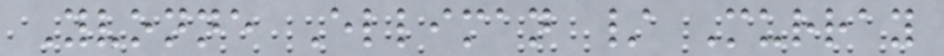Yvonne Elliman / Murray
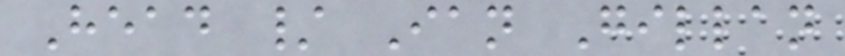Head / Ian Gillan
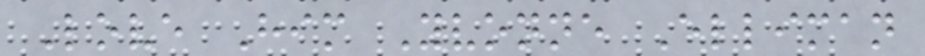Love Him Yvonne Elliman
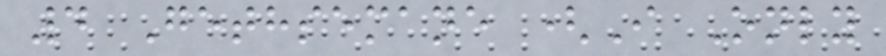4 Gethsemane (I Only
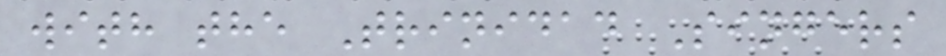with the Trinidad Singers
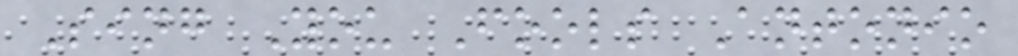Sing You Fools Antonio
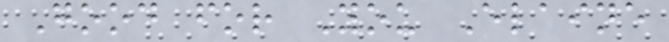Good for You Elaine
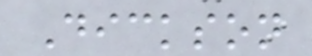Dickson
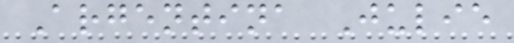Argentina Julie
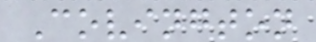Covington
